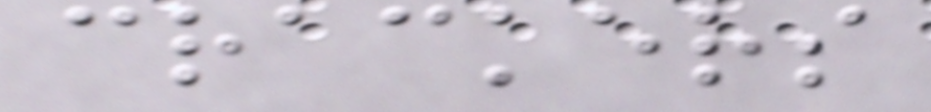crackers
